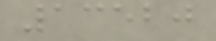13520
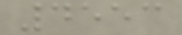4553
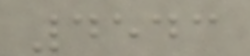4543
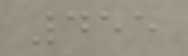455
